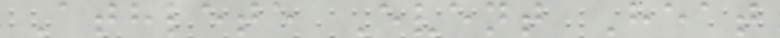Athlete Event Heat
